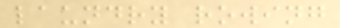laundry rowing
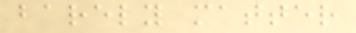barely matter
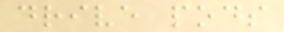drive pods
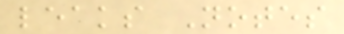leaks Notes
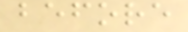before
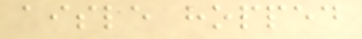aisle hopped
